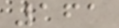161
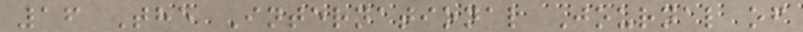16 The International Journal of
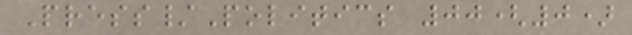Press/Politics 00(0)
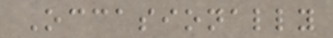Occasionally
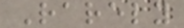Rarely
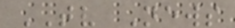TV News
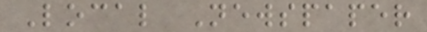Local Newspaper
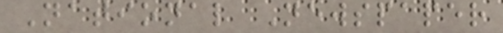National Newspaper
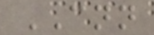CNN
